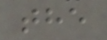the
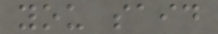you said
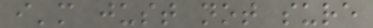i'm just not sure
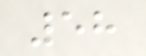58
